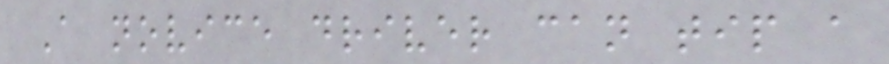A novice driver can tip a
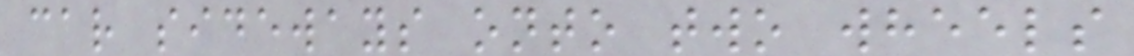car sideways onto two wheels
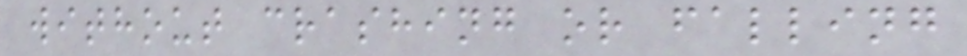without crashing or falling
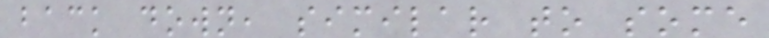back down, similar to some
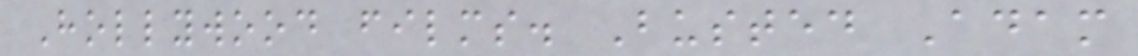Hollywood films. Busted Adam
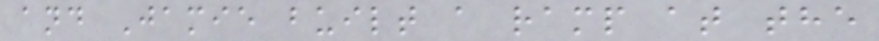and Jamie built a ramp at the
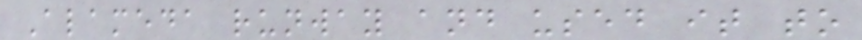Alameda runway and used it to
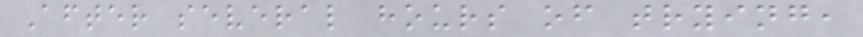After several hours of trying,
